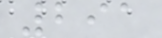291
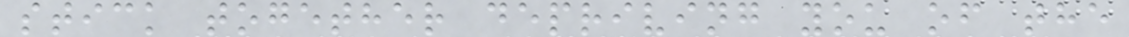stick together depriving you of the
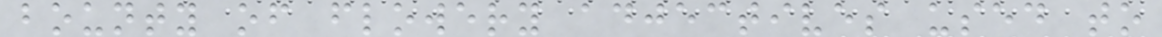bounty of flowery adjectives used to
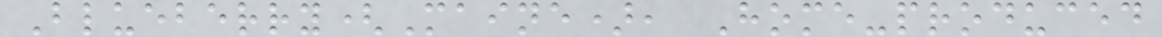Blueberry(Maine), Home-produced
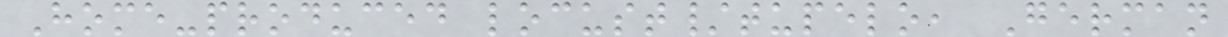Home-produced locust/tupelo, German
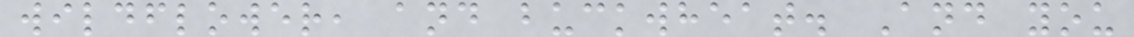wildflower, and buckwheat. And you
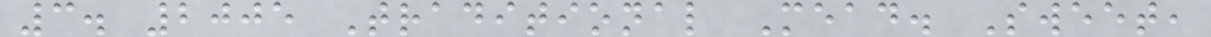3. 2005 Traditional Mead. Sweet,
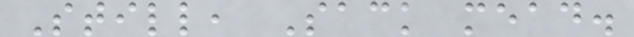Still, Sack mead.
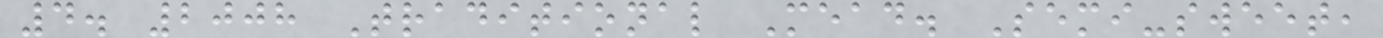4. 2008 Traditional Mead. Semi-sweet,
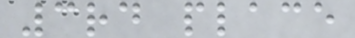3rd place
